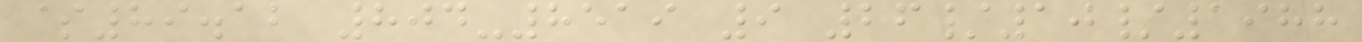$89.12 804-8519 9 26/10/1988
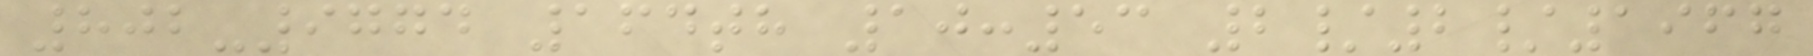802-9774 164th 10:53 2/2/1967
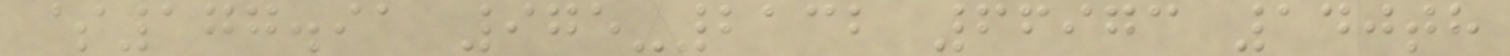$177.91 975-2132 66973 140th
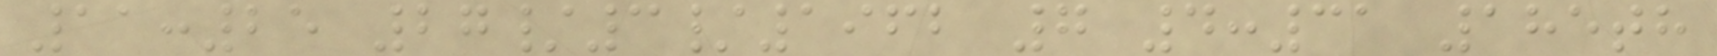11:25 27/3/1962 7 4:31 185th
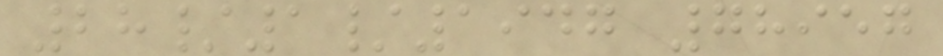28/1/1947 78957
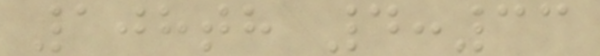108th 4:33
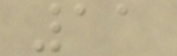11
